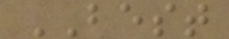BEST
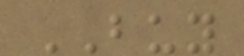BUY
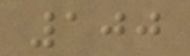100
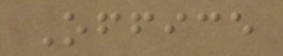Office
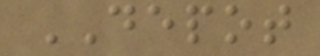DEPOT
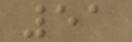51
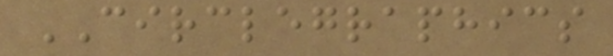CIRCLEGRAPHICS
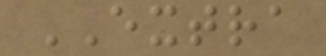EXTRA
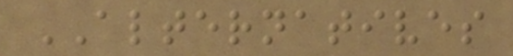ALTERNATIVES
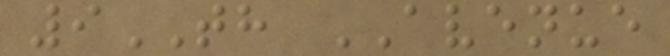9TH AVENUE
